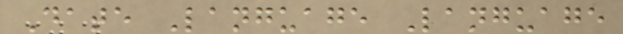Date Language Language
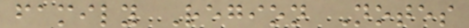family Region Notes
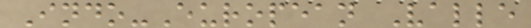Indo-European Valle
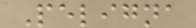Peligna
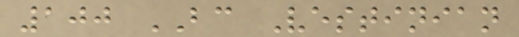100 BC Vestinian
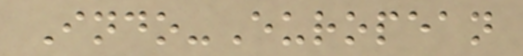Indo-European
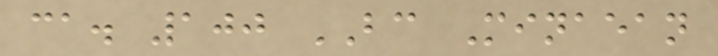ca. 100 BC Minaean
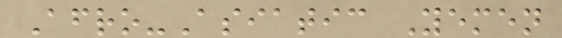Afro-Asiatic Yemen
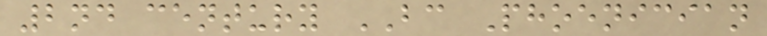2nd century BC Phoenician
